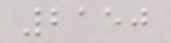2150
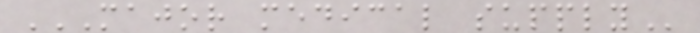MAJOR MEDICAL SUPPLY
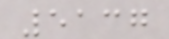5137
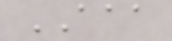AAA
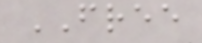FREE
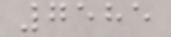7585
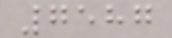7587
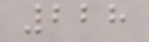228
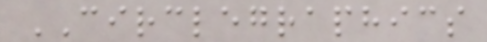CIRCLEGRAPHICS
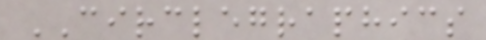CIRCLEGRAPHICS
